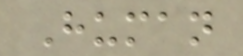Human
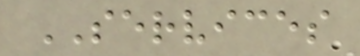SERVICES
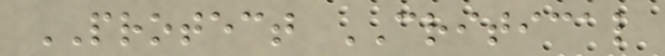PROTECT CRITICAL
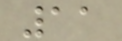11
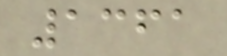1361
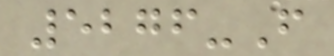5276-F
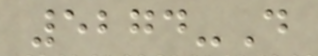5274-D
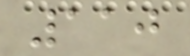110
